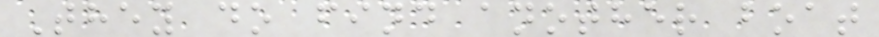They do find another boat
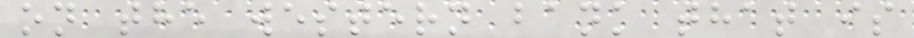on the western bank that is
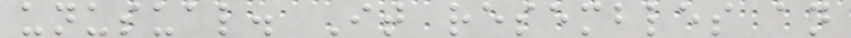unusual. It resembles an
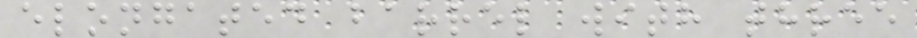elongated barrel with three
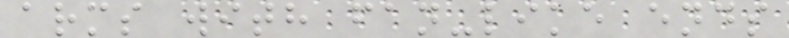arms with fan-like ends
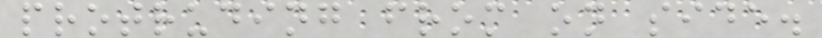protruding from on side.
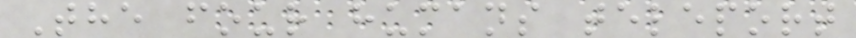The four humans teleport
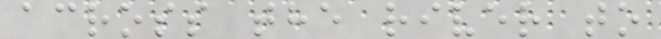across the river to
